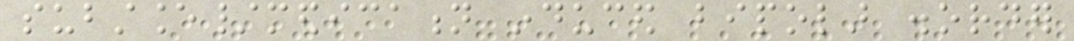substance/medication induced bipolar disorder
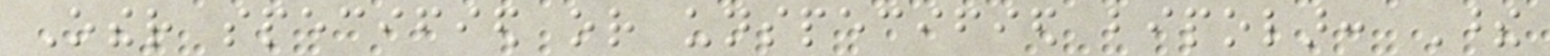Other specified or unspecified bipolar: These
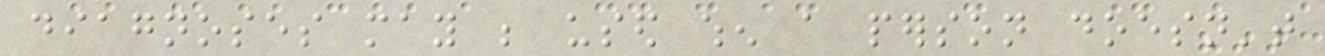diagnoses may be used when a person doesn't
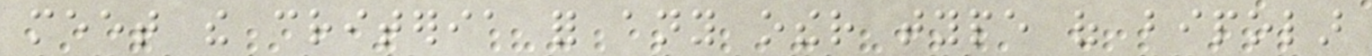meet the criteria for any other type of bipolar
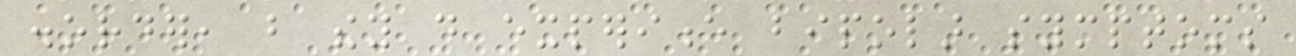disorder, but they do experience bipolar symptoms
